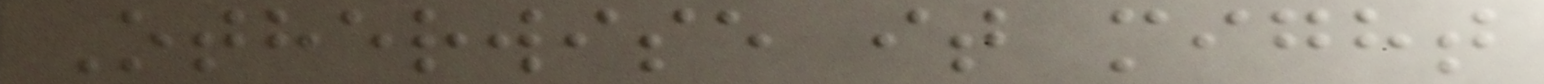Otherwise it might
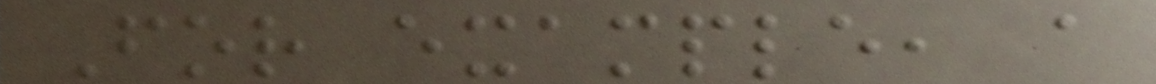For example, a
